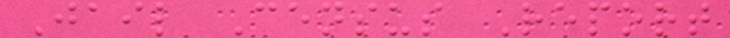Jail Census Report
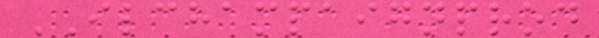ILCHAMPAIGNPROD
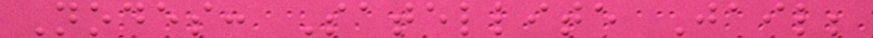Nodes: Satellite Jail;
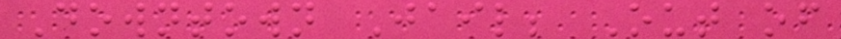Downtown Jail; Out of
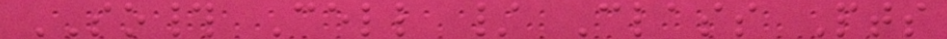SO# Cell / Class Pts
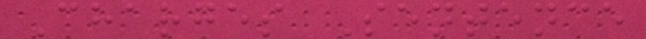Charges Sentence
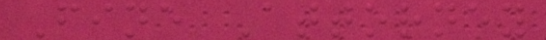Fine Attorney
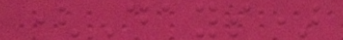(Days)
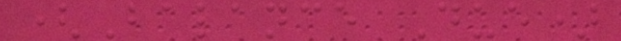(Balance Due)
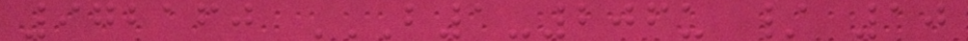972160 B1-206U / 10
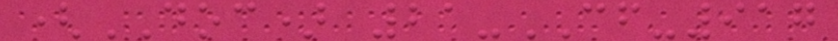(DOC) 21-CF-917
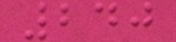240
